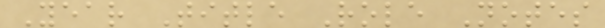Year Title Role Notes
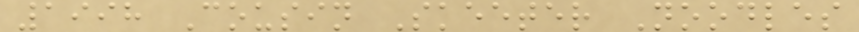1998 Cousin Skeeter Noodles
